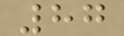87
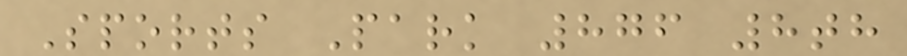Sports Park 876 8th
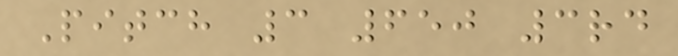Pitch 3 650 3rd
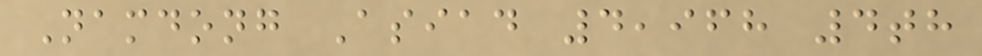Namdong Asiad 4,968 4th
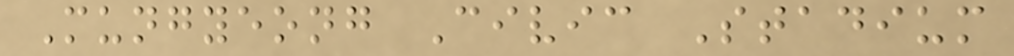Mungyeong Civic Stadium
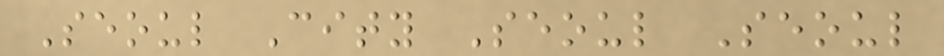Seoul City Seoul Seoul
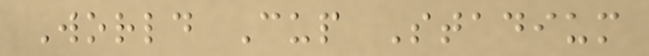World Cup Stadium
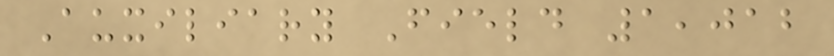Auxiliary Field 1,012
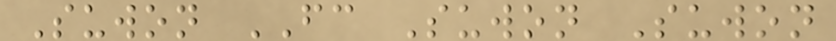Suwon FC Suwon Suwon
